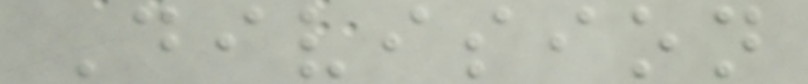Division
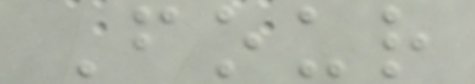Four
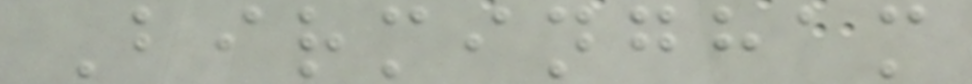Birmingham
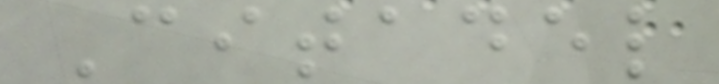Citadel
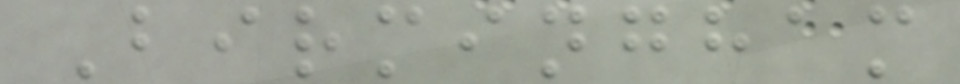Birmingham
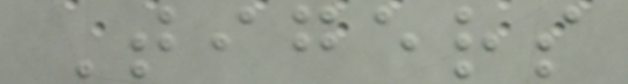Tigers
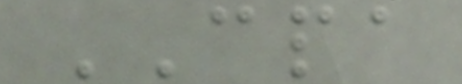CPA
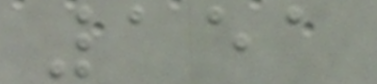151
